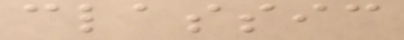classic
